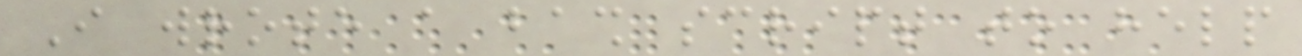I wrote a bash script to help
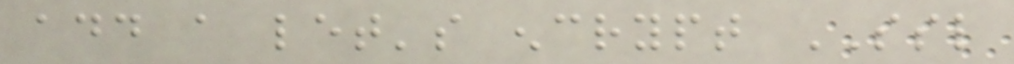add a let's encrypt SSL
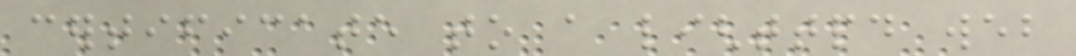certificate to a lighttpd web
